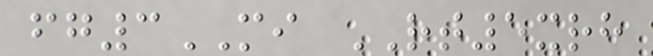fg3MI RT5xrh
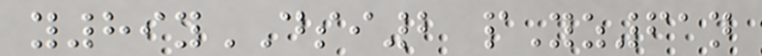y89yDSI2 pYz61n
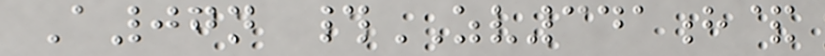A07n #ZV341h&
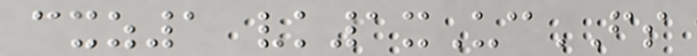cxz1 vk1xUcFS
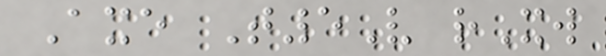Axe T5V rXw
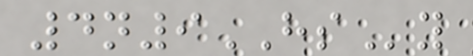4n9HSy
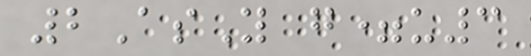2AsY g=u3
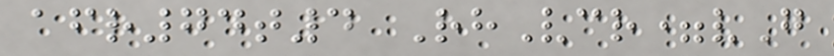afr74t4 RhVcr=vG
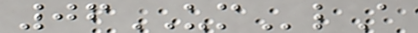06UMlA
